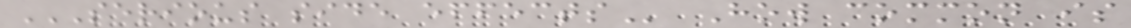SERIOUS SIDE EFFECTS How common is
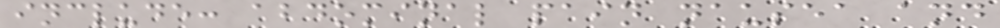include: abdominal pain nausea and
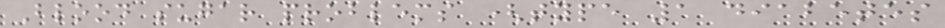Blood sugar problems (type 1 diabetes
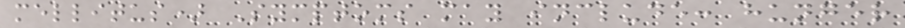mellitus) Symptoms may include: hunger
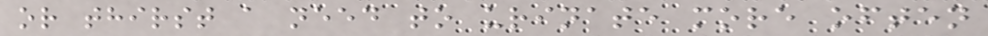or thirst a need to urinate more often
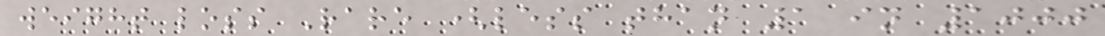weight loss Rare (less than 1 in 1000
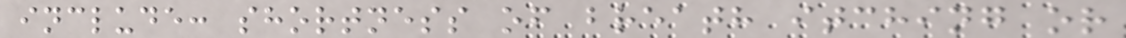include: shortness of breath itching or
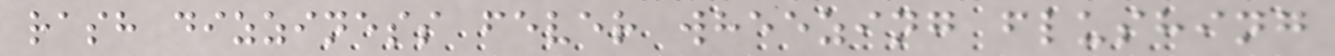rash dizziness fever wheezing flushing
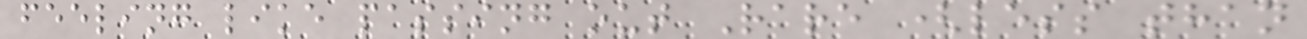feeling like passing out Rare (less than
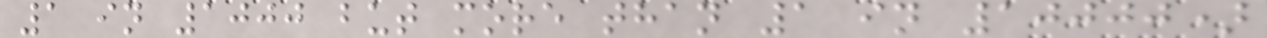1 in 1000 but more than 1 in 10000)
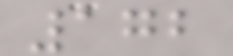172
